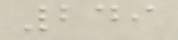249
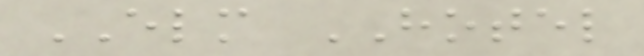ELM HOTEL
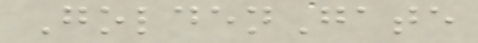GoldenGate
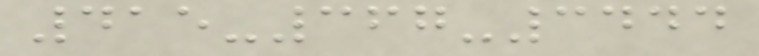415-367-3444
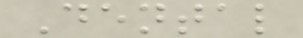Dental
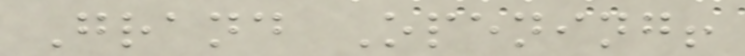Grand Opening!
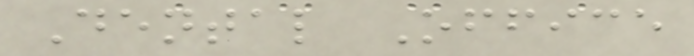Dental Office
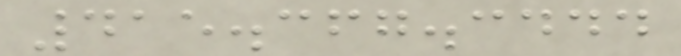415.367.3444
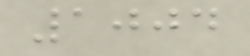1004
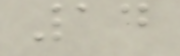14
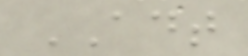ADT
